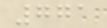771
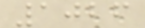1026
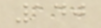140
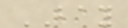BAY
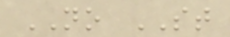NO ST
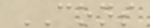CONS
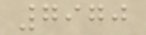7970
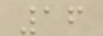16
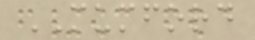MUMFORD
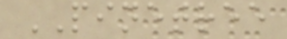PINETREE
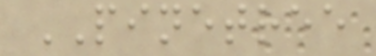PINETREE
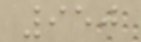950
